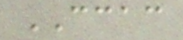CCAC
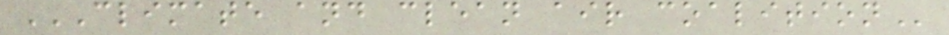CLIMATE AND CLEAN AIR COALITION
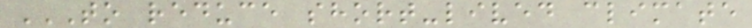TO REDUCE SHORT-LIVED CLIMATE
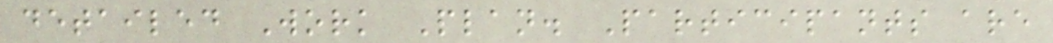detailed Work Plan. Participants are
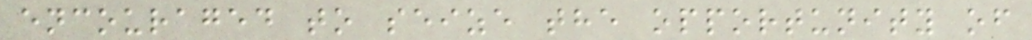encouraged to seize the opportunity of
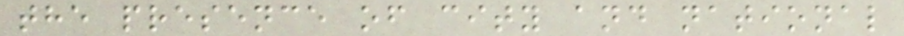the presence of city and national
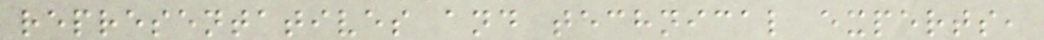representatives and technical experts,
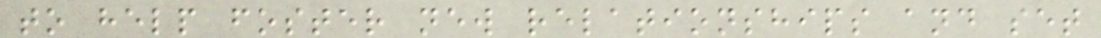to help foster new relationships and set
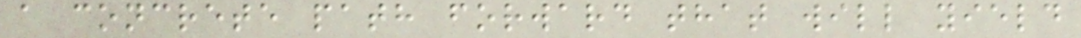a concrete path forward that will yield
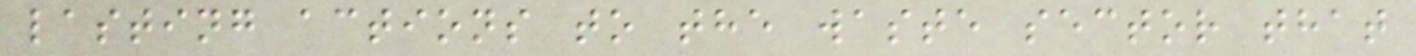lasting actions to the waste sector that
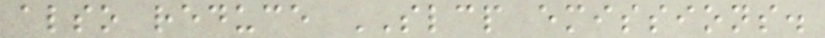also reduce SLCP emissions.
